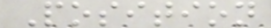Position
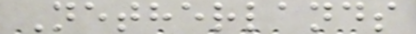Netherlands
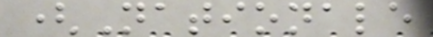(Nationale
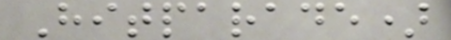Hitparade)
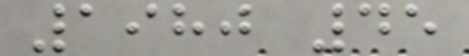1980 45
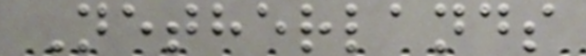Netherlands
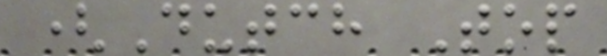(Dutch Top
